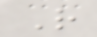R
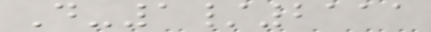D-1/2111
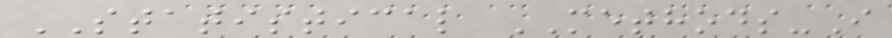STATISTICAL METHODS-I
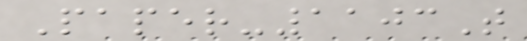Paper-1103T
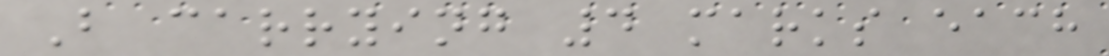B carrying 4 marks each
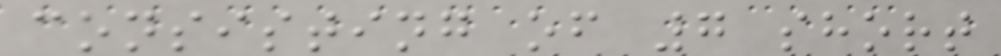consisting of 7 short
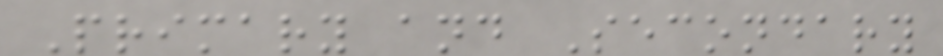Primary and Secondary
